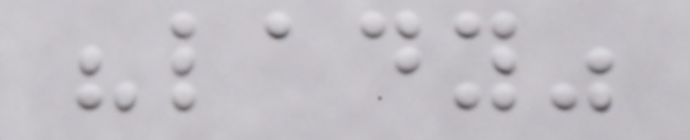"lady"
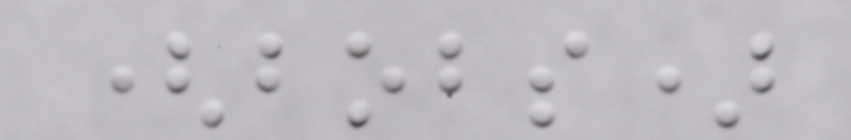(bobs)
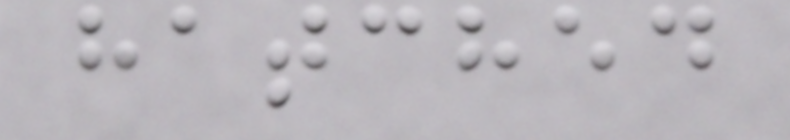hatched
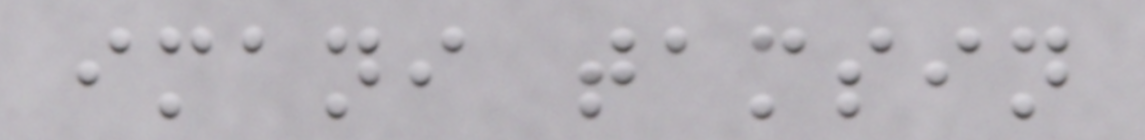imani tamsin
